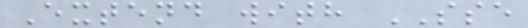Extend with SSE
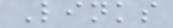Links
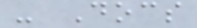- Docs
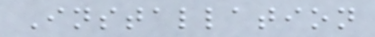Installation
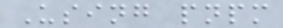Using pnpm
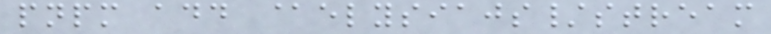pnpm add @elysiajs/stream
